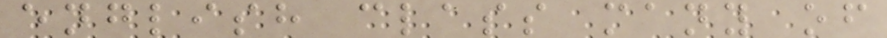english class many of
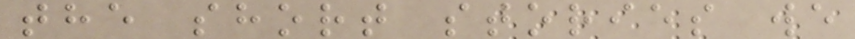the short stories we
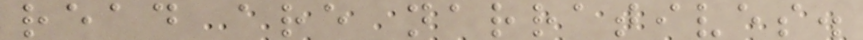read are narratives.
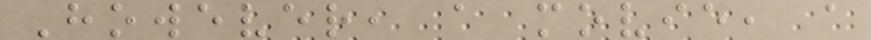However, a movie, a
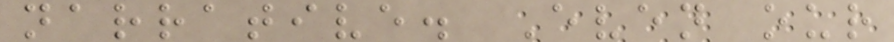narrative. Even our
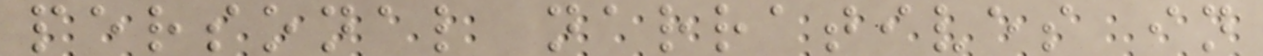personal narratives in
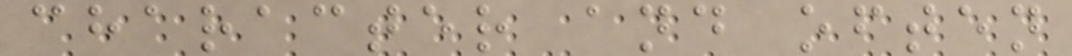character and often
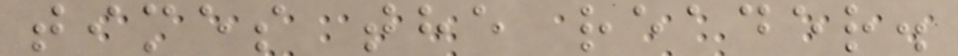times the reader.
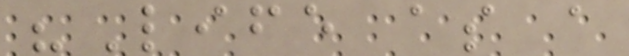"Life as a
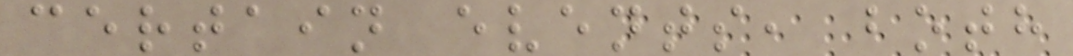certain events, both
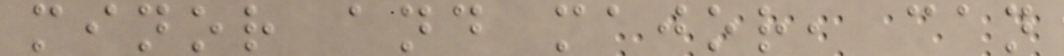minor and major, can
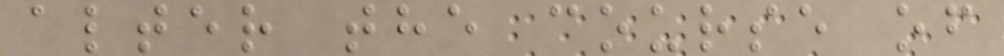alter the course of
